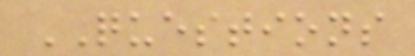QUESTIONS
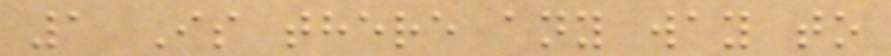1 Is there any way to
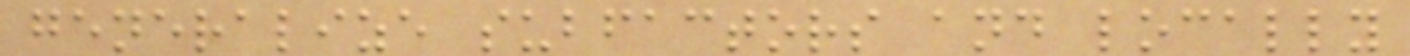generalize subfactors and locally
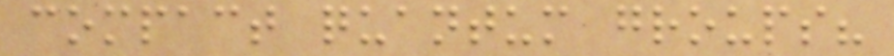compact quantum groups?
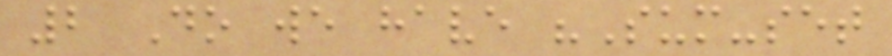2 Do we have "Sum-set
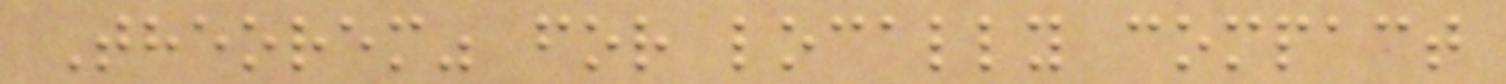Theorem" for locally compact
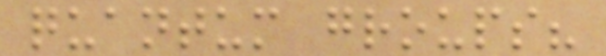quantum groups?
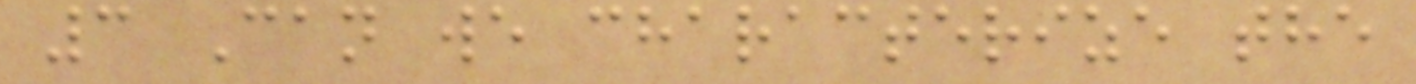3 Can we characterize the
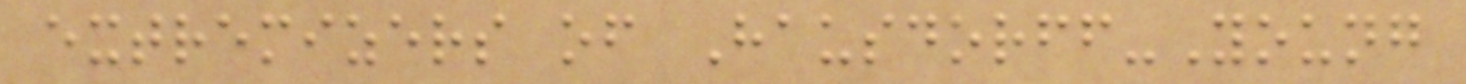extremizers of Hausdorff-Young
